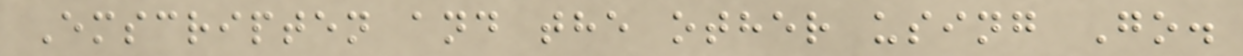Emscripten and the other using Go.
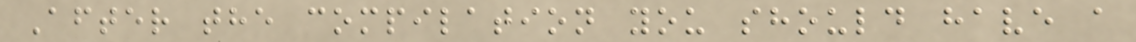After the compilation you should have a
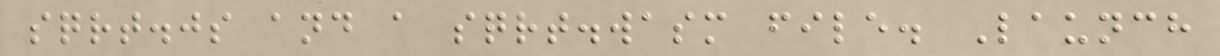sqrt.js and a sqrt.wasm file. Launch
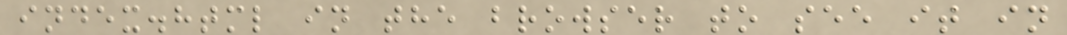index.html in the browser to see it in
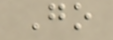Go
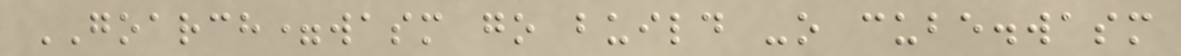GOARCH=wasm go build -o cube.wasm
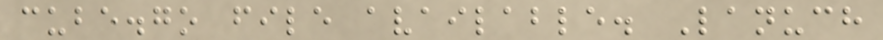cube.go file available. Lanuch
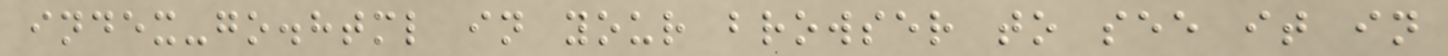index-go.html in your browser to see it in
